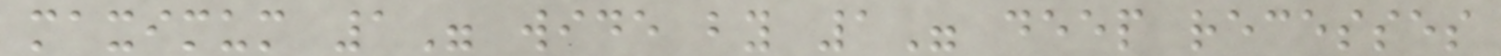maximum 1" wide by 1" deep recesses
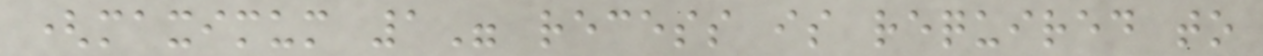(maximum 1" recess is required to
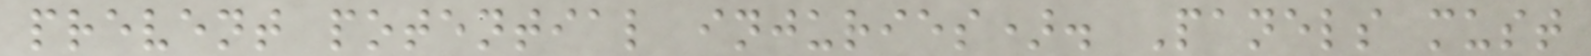prevent potential injuries). Panels must
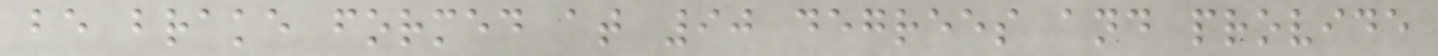be brake formed at 90 degrees and provide
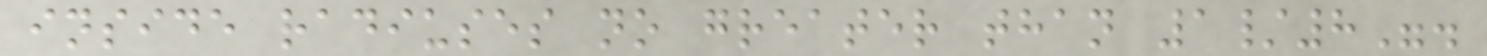inside radiuses no greater than 1/8".
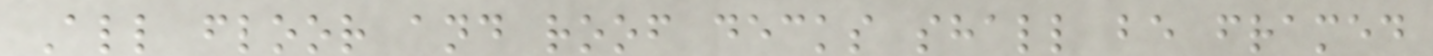All floor and roof decks shall be framed
